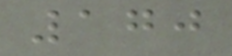170
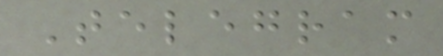Telegram
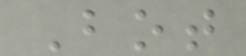Bot
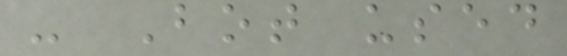- Bot used
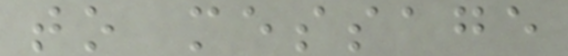to message
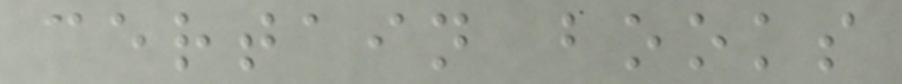certain books
